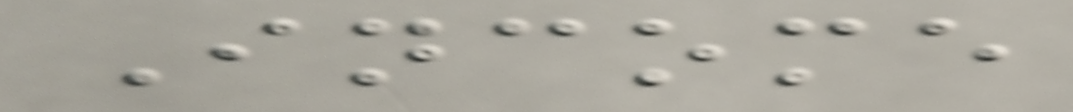Income
